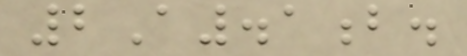2A.1b.
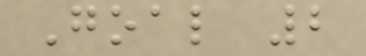Goal 2
